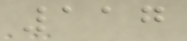117
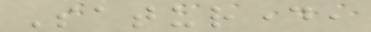Saturday,
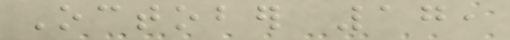October 17,
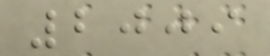2009
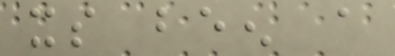its been a
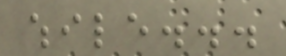while...
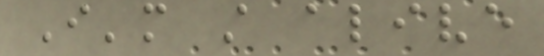I'm still alive
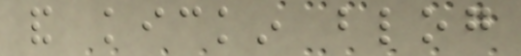and kickin blog
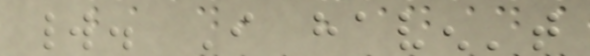world. I haven't
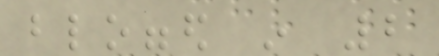blogged in 2
